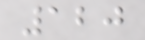120
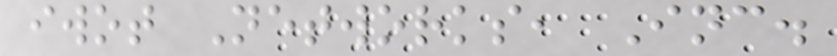iwot Networks, Inc.
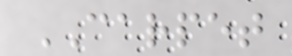CARPET
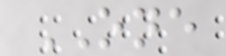ONE
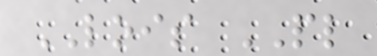LOIS PL
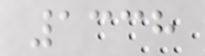1338
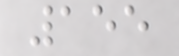155
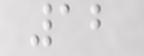12
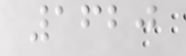1620
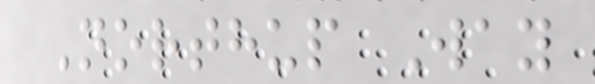Northup Way
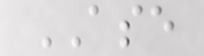ASE
